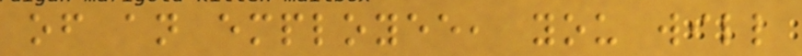of an employee, you will
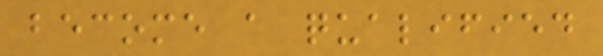become a qualified
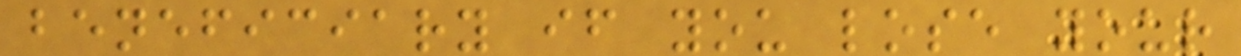beneficiary if you lose your
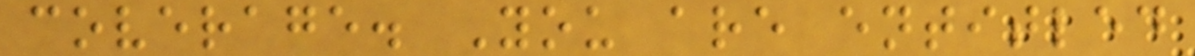coverage. You are entitled
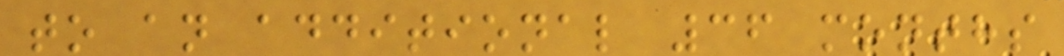to an additional 36 months
